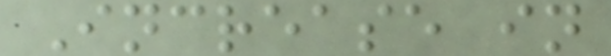Increase in
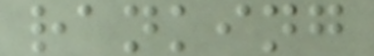ranking
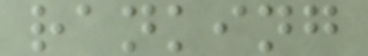ranking
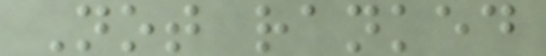Not ranked
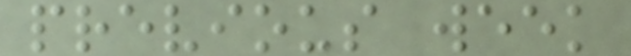previous week
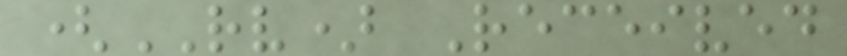(RV) Received
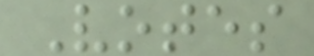Votes
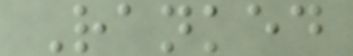Ranked
